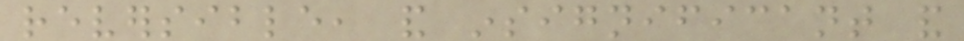reversible, and insignificant and
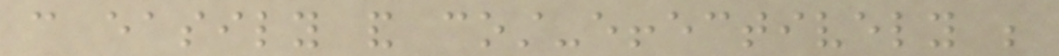can easily and cost-effectively be
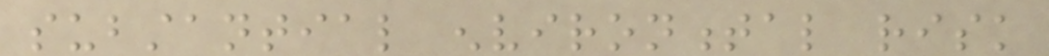substantial environmental risk
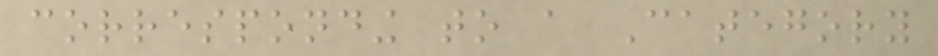corresponding to a Category
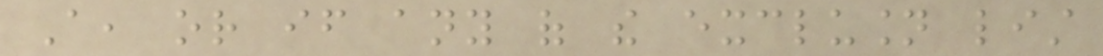A, or if any of the exclusion list
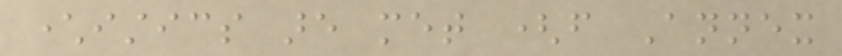characteristics are met (from Annex
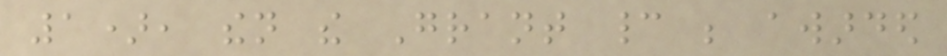1), then the Grant cannot be awarded
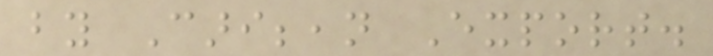by Caribbean Export.
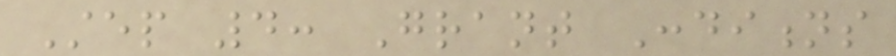Step 4: Grant Conditions
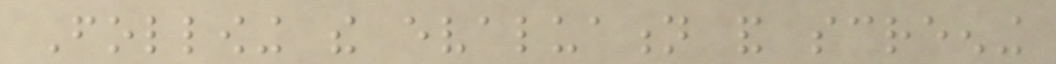Following the evaluation and screening
